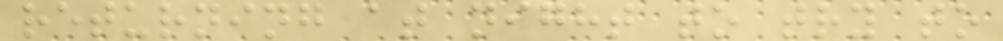returning at night to try to
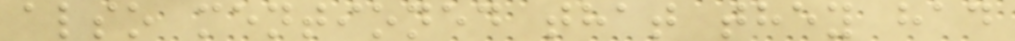also mentioned that they had
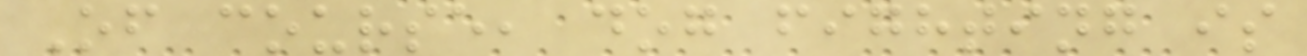Of course, dog fighting is
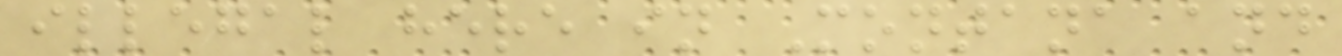illegal here in Montana and
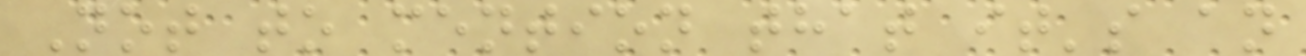Not to mention that it's an
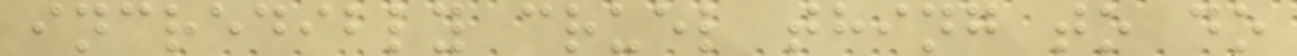incredibly cruel thing to do
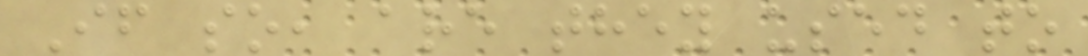If so, are they used to
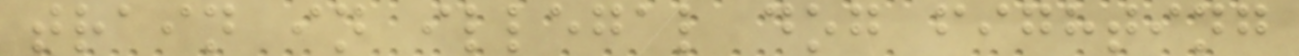train in illegal dog fighting
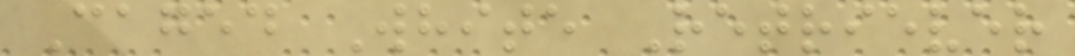Caged White Retriever
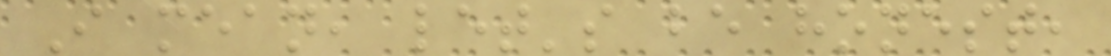I mean, let's be honest,
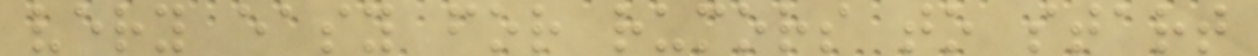very easy for rumors to start
